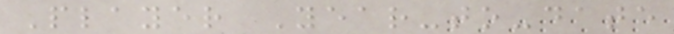Player Year-to-date
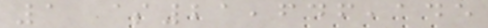1 $21,646,145
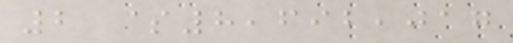2 $8,692,017
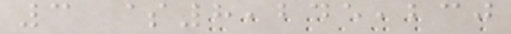3 $8,245,230
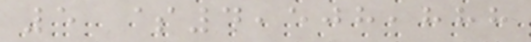5 $4,508,888
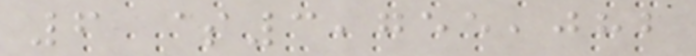6 $3,755,082
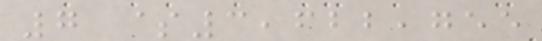7 $3,622,755
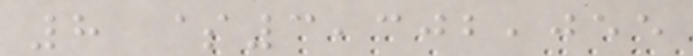8 $3,302,055
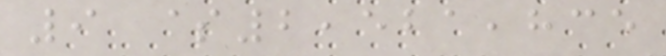9 $2,521,835
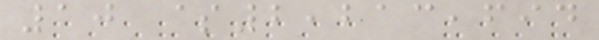10 $2,213,694
